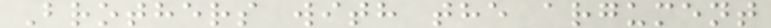Brothers with the argument
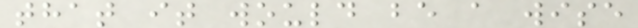that it would be a wise
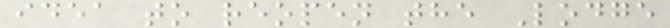idea to reopen the Lodge
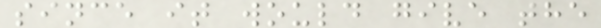since it would give the
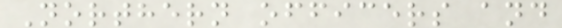Northern officers and
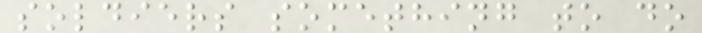soldiers something to do
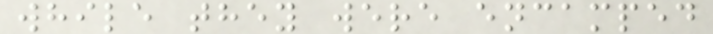while they were encamped
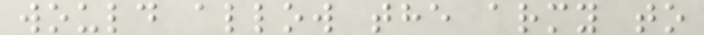would allow the army to
